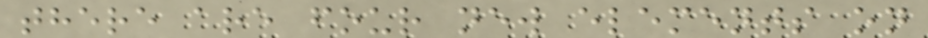there are four new elements on
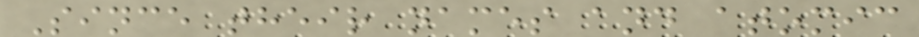Since their names and atomic
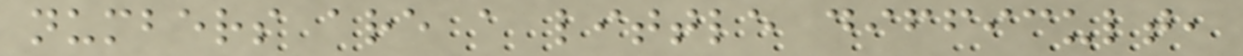numbers are a little difficult,
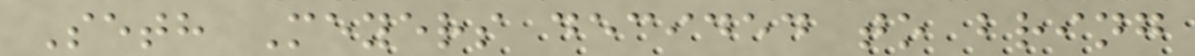Seth Meyers decided to bring
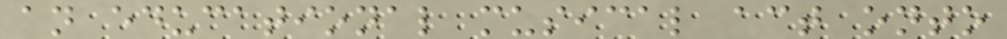an educational musical act onto
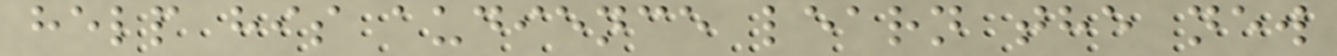help his audience learn the new
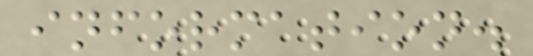information.
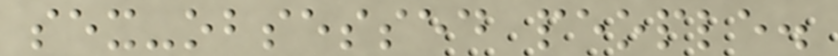sex-obsessed people.
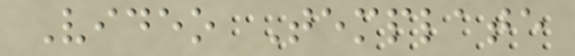Video Template
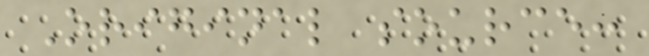Original source:
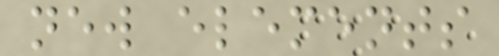new elements
